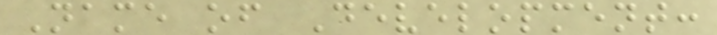Name of Development:
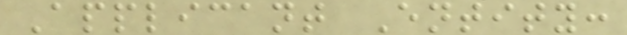Applicant Entity:
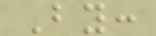By:
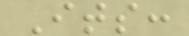Its:
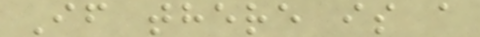If there is a
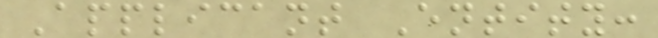Applicant Entity:
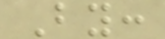By:
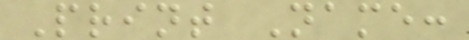Print Name:
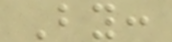By:
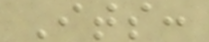Its:
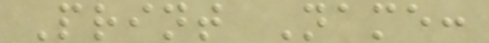Print Name:
